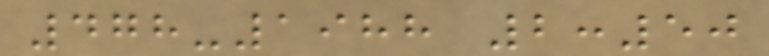478-1988 2:50
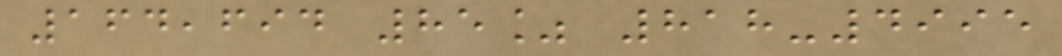164,694 85% 818-4995
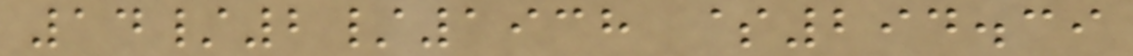14/2/1938 $294.39
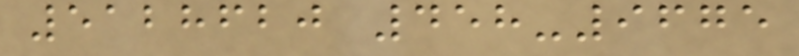5128620 458-9675
